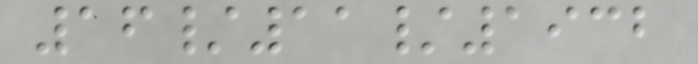16/11/1932
